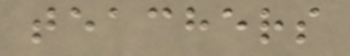teachers
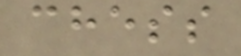chess
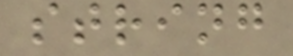string
